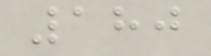180
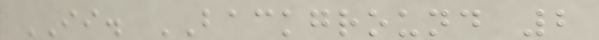II. BACKGROUND 2
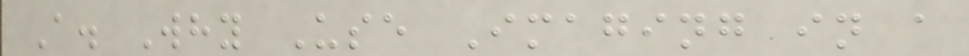A. Why Use Imaging in a
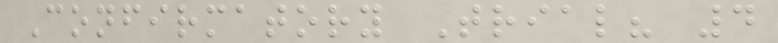Confirmatory Trial? 4
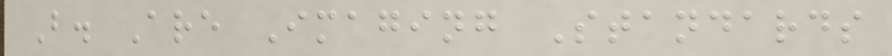B. Are Imaging Standards
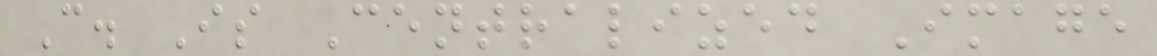C. Is Centralized Image
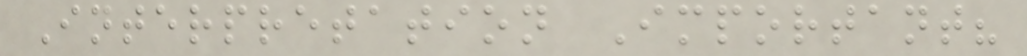Interpretation Important?
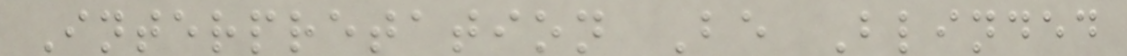Interpretation Be Blinded
